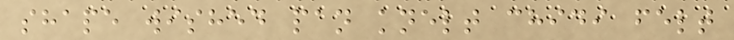shape wished pan knelt chidi felt
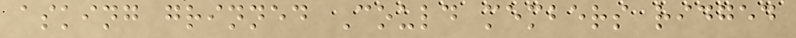asking grinned Could members ridged
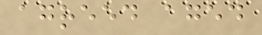agreed aged
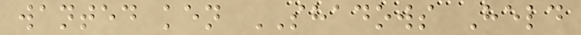wanted ken SHADOWS Held
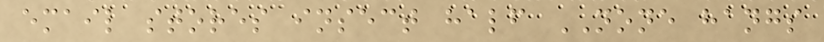email stores insect half NONE hangs
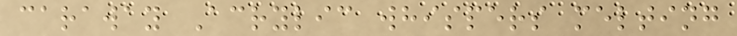caraway Acrylic whispers melting
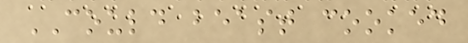COULD beast cooked
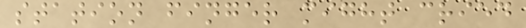station finger might cried
